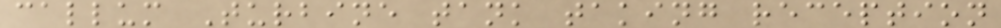callum Turbine tank taking reception
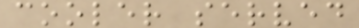cooler served
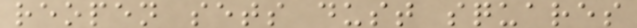reopen sets dust squares
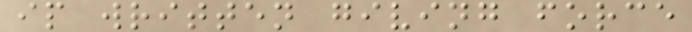ip written giving force
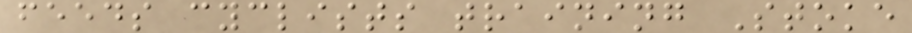feeds cyclists training Stoke
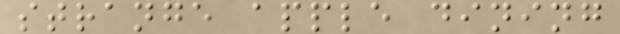strange apple dining
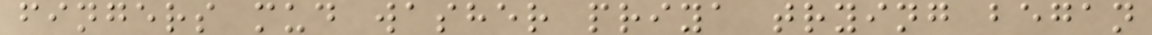fingers mud washer priya trying began
